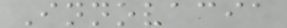Innovacia
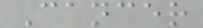Cancer
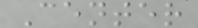Center
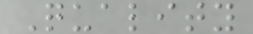Quality
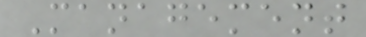Management
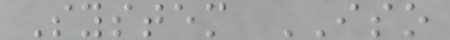System ISO
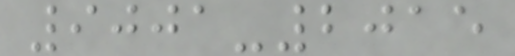9001-2015
